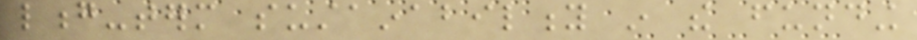long-term sustainability in the funding
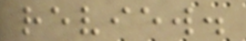review.
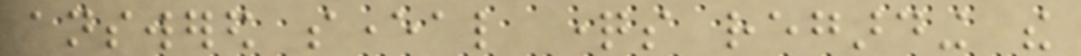answered several questions regarding the
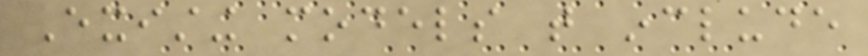Existing models that include
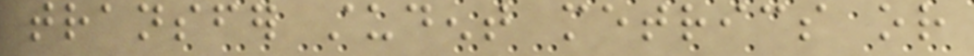transfer student metrics or
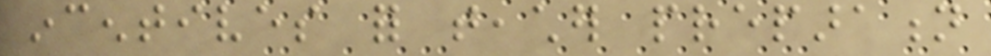incentives for teacher preparation
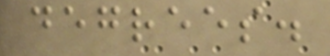degrees.
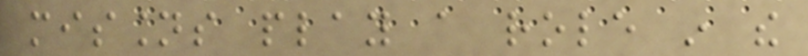missions play a role in the
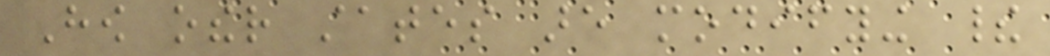How other states are modifying their
